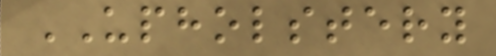UPHOLSTERY
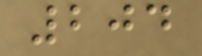204
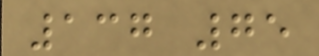137 75
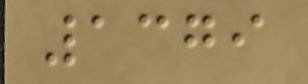1379
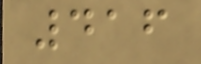416
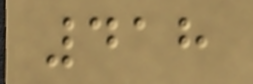418
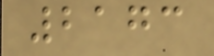2173
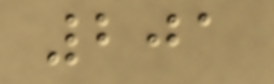201
